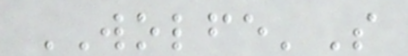WOLFE'S
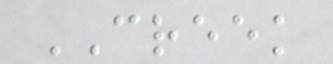CREEK
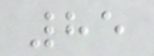85
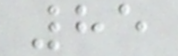85
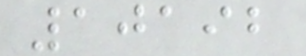10192
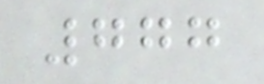777
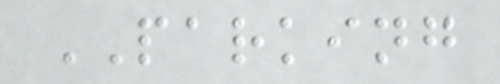PARKING
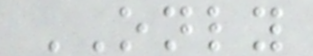ONLY
